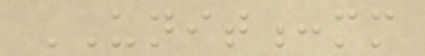UNIT:mm
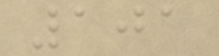101
